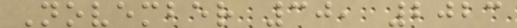November 30, 2023
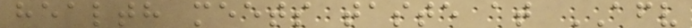health meets taste at AFV
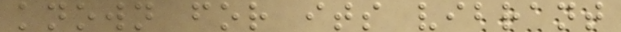known for its vibrant
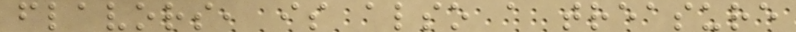flavors, is also a treasure
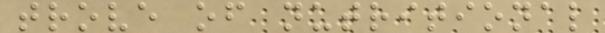trove of nutritional
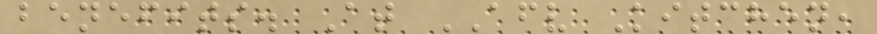benefits. At AFV Kitchen,
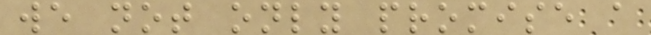we not only promise a
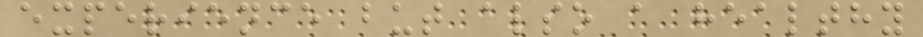experience but also a healthy
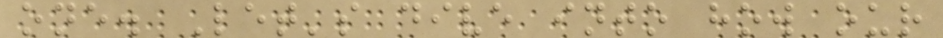one. Let's dive into how our
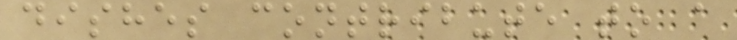dishes contribute to a
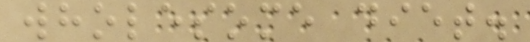wholesome diet.
